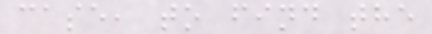case, to find the
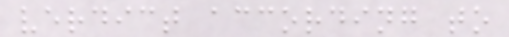verdict according to
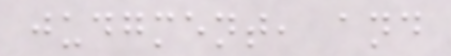judgment, and
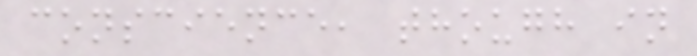conscience, though in
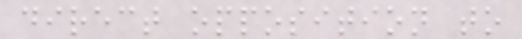direct opposition to
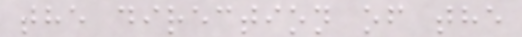the direction of the
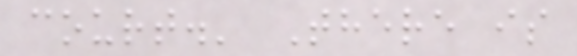court.' There is
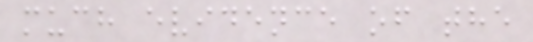much evidence of the
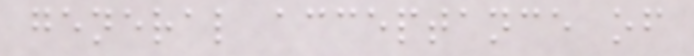general acceptance of
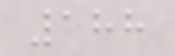188
